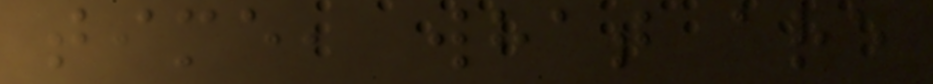time, what are
